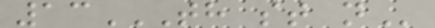13TH ST N
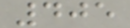405
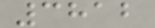3812
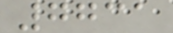7731
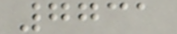7731
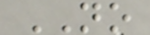NO
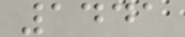1441
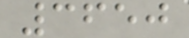3650
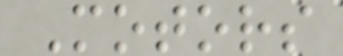Motors
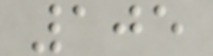105
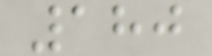180
